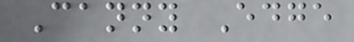Canny Edge
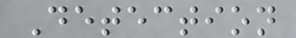Detection
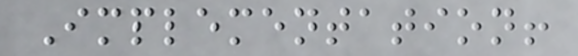Implementation!
